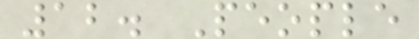12. People
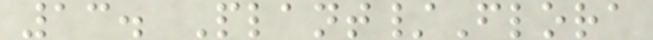13. Plant/Flora
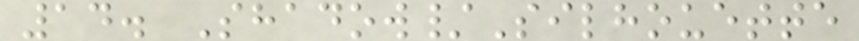14. Shadow/Silhouette
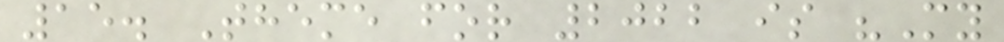15. Theme for 2022 is "My
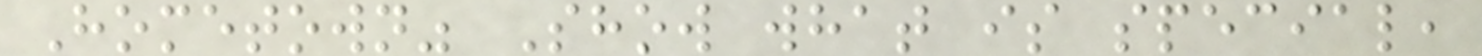Hometown" Show what is special,
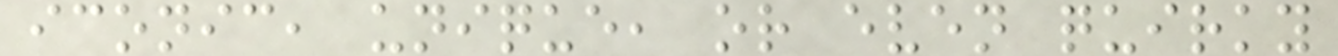iconic, unique, or even quirky
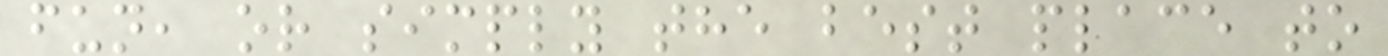fun, or simply the best place to
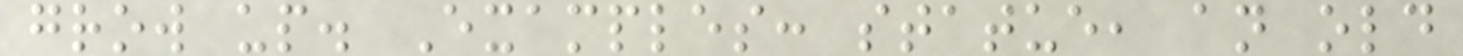grow up. Examples: statue, an old
